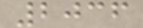2036
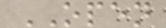OPEN
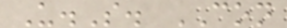U.S. CON
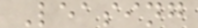Leasing
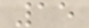15
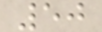50
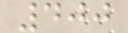400
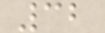32
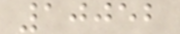10052
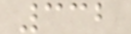332
